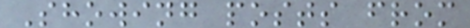Showing posts from
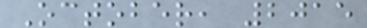October, 2015
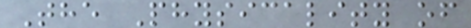The Physicality of
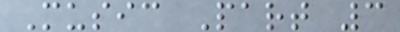Music Part 3
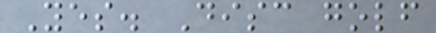Yes. Disc golf
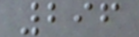296
